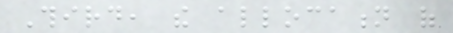Third, the allocation of
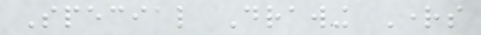Special Drawing Rights
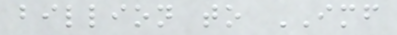billion to IMF
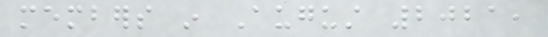members in August 2021,
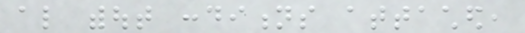also without conditions attached,
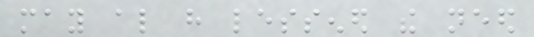may also have lessened the need
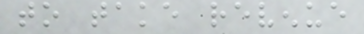to take revenue
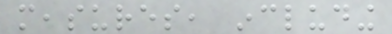measures, including
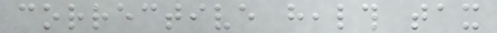corrective health tax
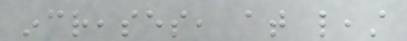increases, at least
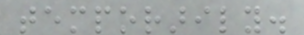temporarily.
